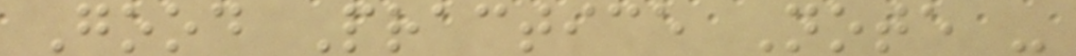Good Practice Note -
